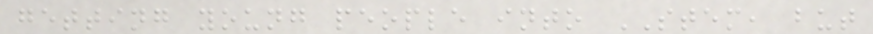getting young people into STEM, but
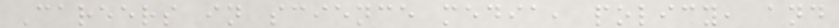Careers in science media, policy, and
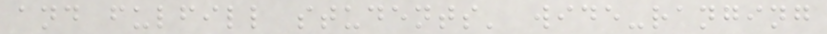and fulfill students' wide-ranging
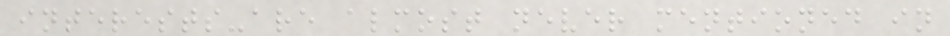interests-are almost never mentioned in
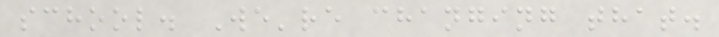school. We're changing that.
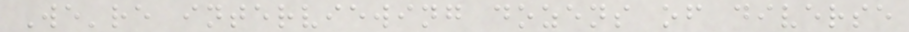We're interviewing dozens of diverse
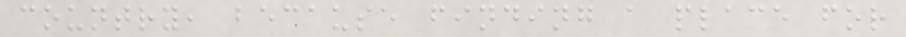country, because finding a place for
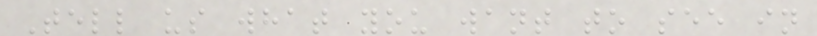Tell us what you want to see in
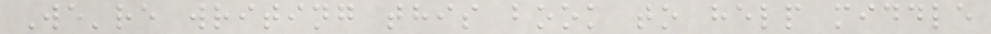We're writing this book to help middle
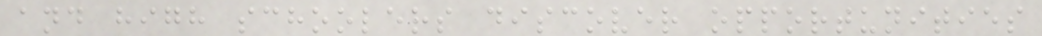and high schoolers discover opportunities
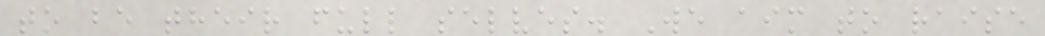to be their full selves. We aim to raise
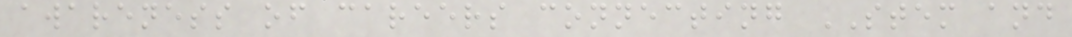awareness of careers connecting STEM and
